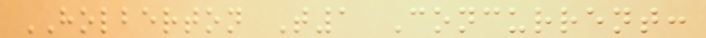HOLBERTON T1 Concurrent:
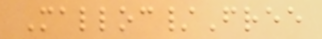Malloc/Free
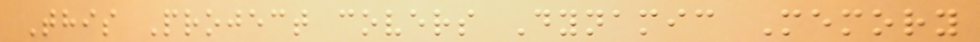This Project covers Dynamic Memory
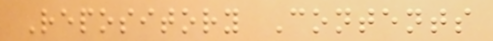Repository Contents
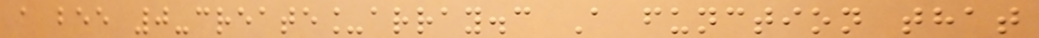a bee 0-create_array.c A function that
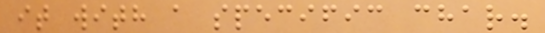it with a specific char.
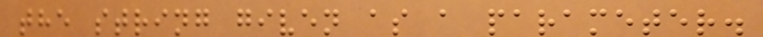the string given as a parameter.
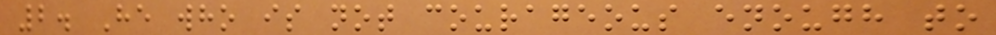2. He who is not courageous enough to
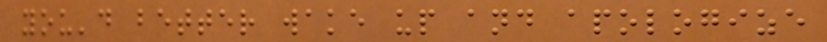you'd better wake up and apologize
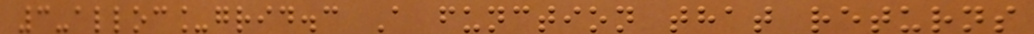3-alloc_grid.c A function that returns
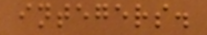integers.
